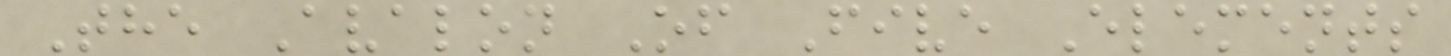The Avalon Of Five Elements
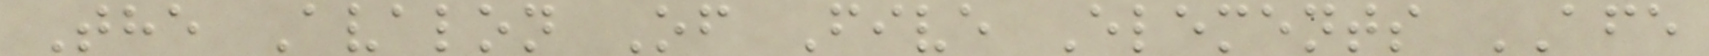The Avalon Of Five Elements AFE
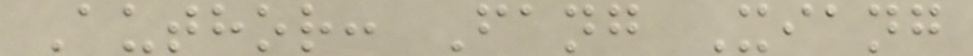Author: Fang Xiang
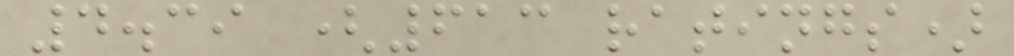4.39 (613 ratings)
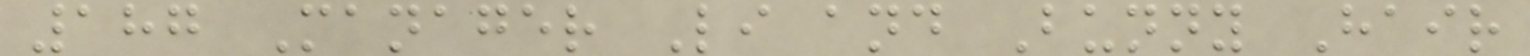187 Manager Li and Bunny Hair
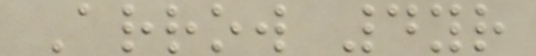Arrow 4yr
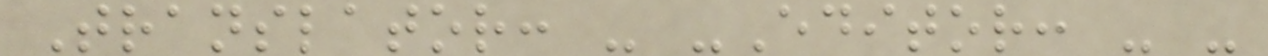Translator: - -Editor: - -
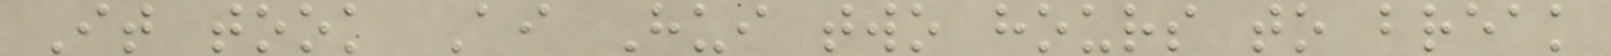It took Ai Hui two hours to break
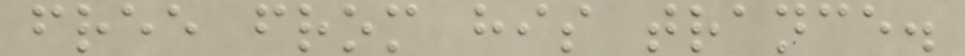free from his trance.
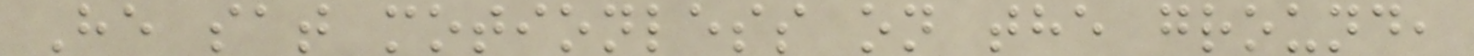He sat motionless on the ground,
